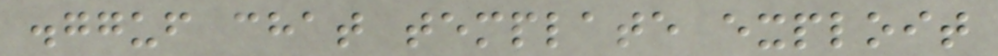.gguf chat template exploit
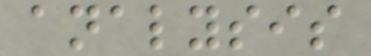analysis
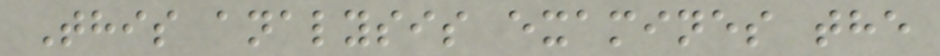This analysis examines the
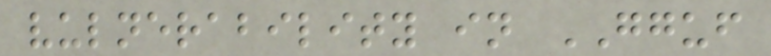vulnerability in GGUF
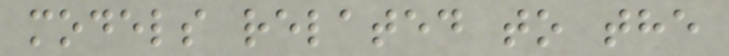models related to the
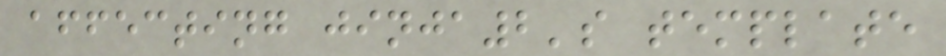affecting jinja2's template
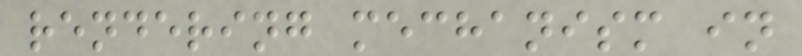rendering mechanism in
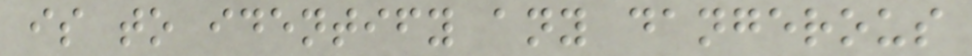is to identify any dangerous
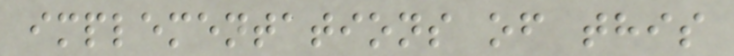implementations of this
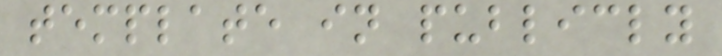template in publicly
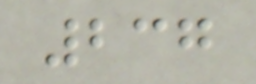237
